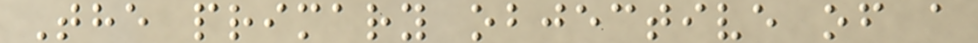The primary objective of a
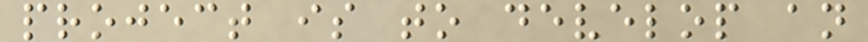project is to develop an
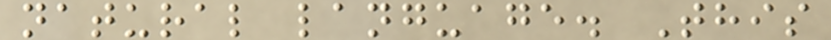natural language. This
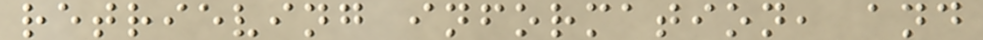retrieving information, and
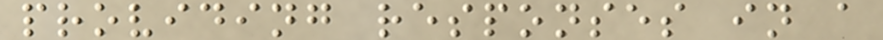providing responses in a
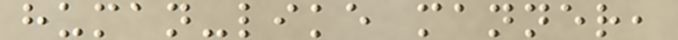human-like manner,
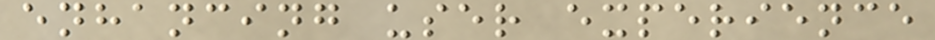enhancing user experience
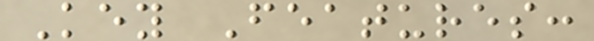Key Features:
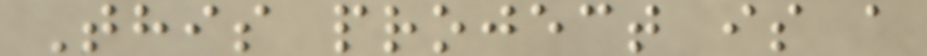This project is a
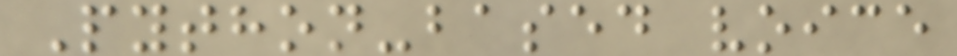Python-based voice
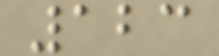123
